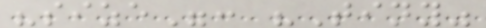"size": "Tiny"
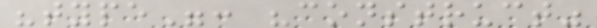"type": "construct"
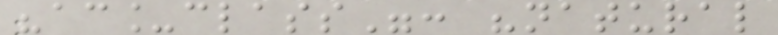"ac_class": "natural
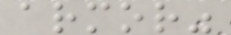armor"
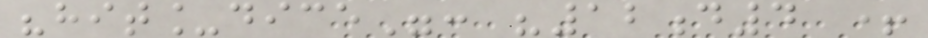"hit_dice": "12d4 +
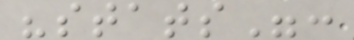"stats":
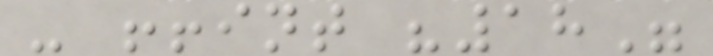- !!int "18"
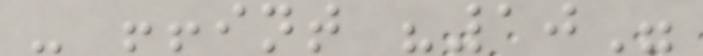- !!int "10"
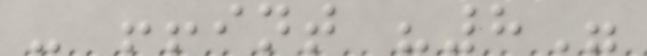- !!int "8"
